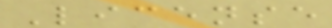License
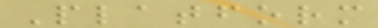Platform
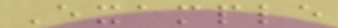Example
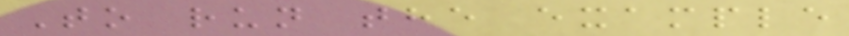To run the example
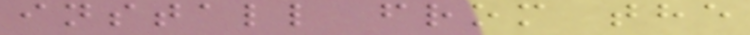install from the
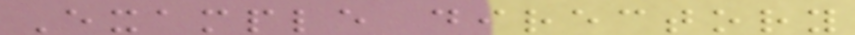Example directory
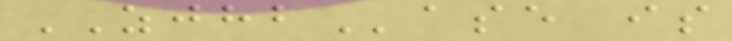ZJHBase is
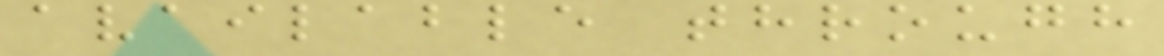available through
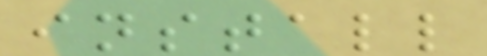install
